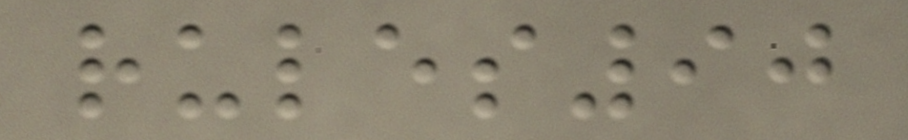rules90
